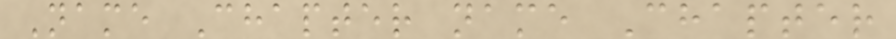Name Chapter name Chapter
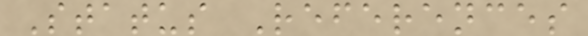Status References
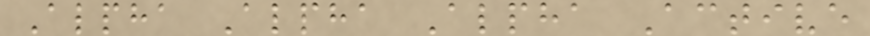Alpha Alpha Alpha Active
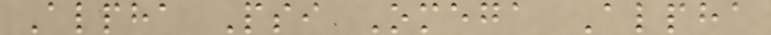Alpha Psi Omega Alpha
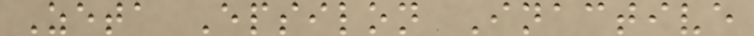Zeta Epsilon Inactive
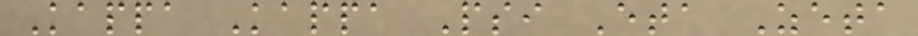Kappa Kappa Psi Eta Zeta
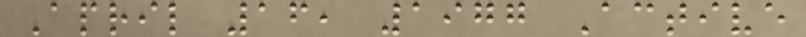April 16, 1977 Active
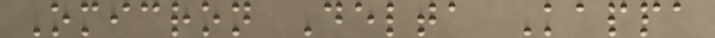Omicron Delta Kappa
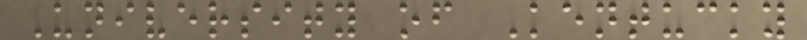University of Kentucky
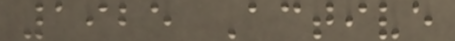1925 Active
